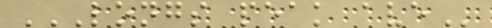LONGS PEAK AVE
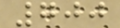700
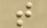t
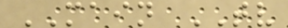MAIN TV
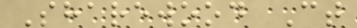Sharewood Ct
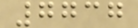7737
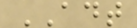ADT
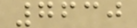7630
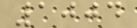1004
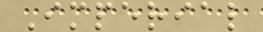Imperial
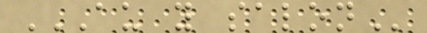AU Y SALON
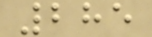285
